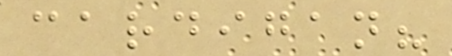cardigan?
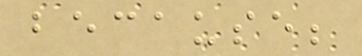because;
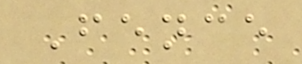Fence
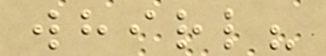whirl?
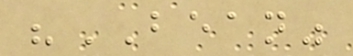"BEAN"
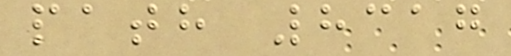path 8317
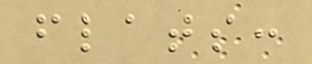flats:
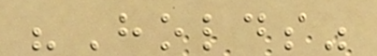"Holds"
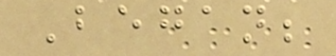Began;
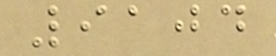9104
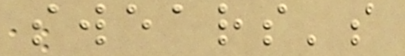swears's
